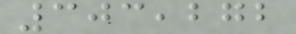303,272
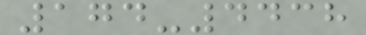174-4438
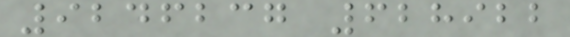9246237 628922
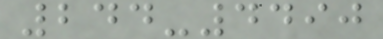244-4490
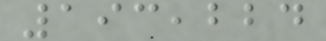193,224
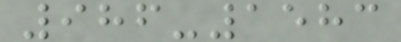986-1583
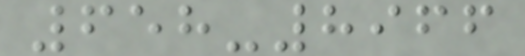658-8966
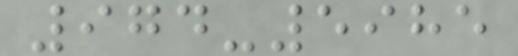974-5985
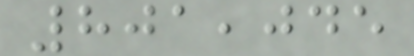801,045
